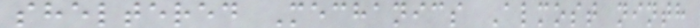sheltered Mechanics Almost ninth
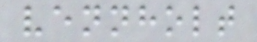vennholt
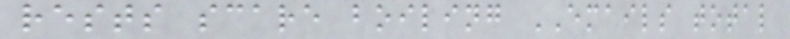rests scare boiling EMAILS total
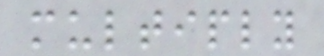multiply
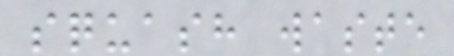squash waste
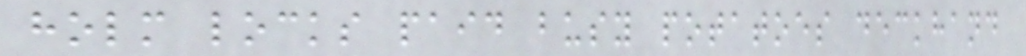holm locks paid busy potatoes deckhand
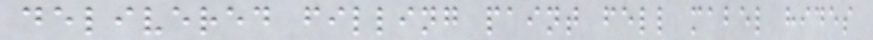delivered filling paint fell mabel hides
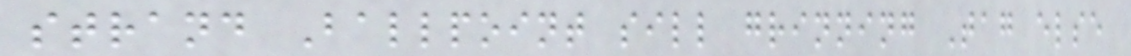strand Ballpoint sill grinning Tag else
